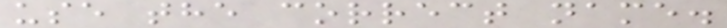use the correct name.
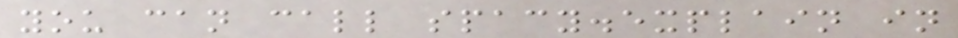you can call spacy.explain in
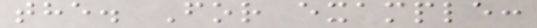the. For example:
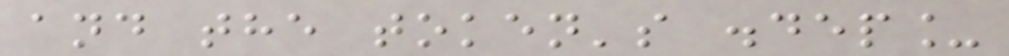and the token's .dep_
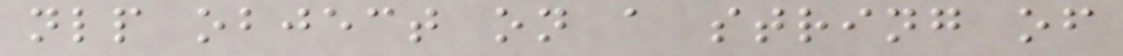nlp object on a string of
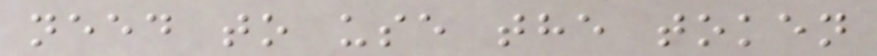need to use the token
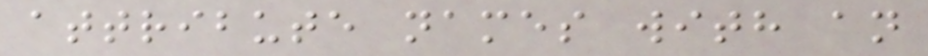attribute names with an
